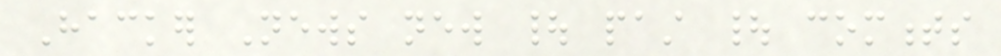Hacker News new | past | comments
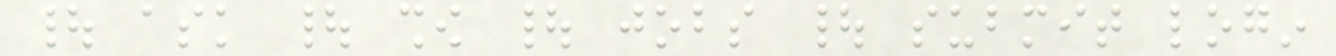| ask | show | jobs | submit login
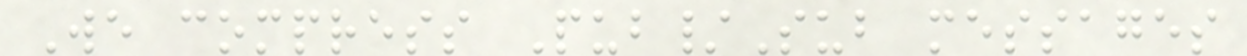We compress Pub/Sub messages
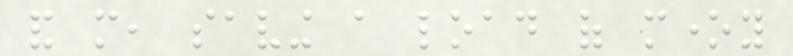and more, saving a load of money
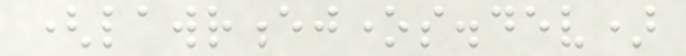(lawrencejones.dev)
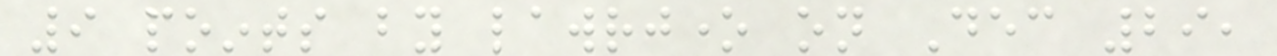9 points by lawrjone on Dec 29,
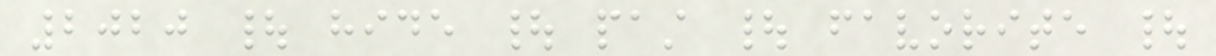2020 | hide | past | favorite |
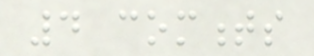4 comments
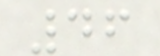46
